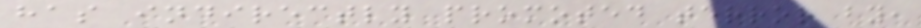has indirectly promoted terror by,
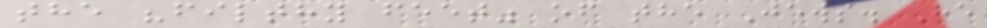the "filthy feet" of the Jews. He
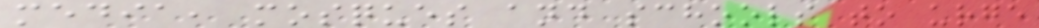media, mosques and schools to urge
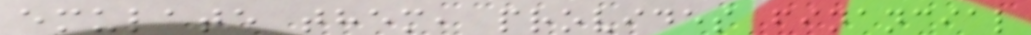emulate them, provides financial
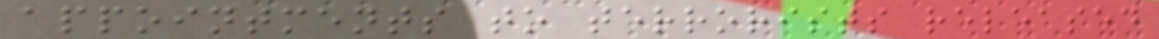appointments to terrorists released
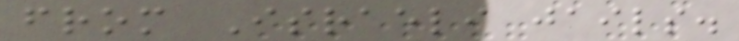from Israeli jails.
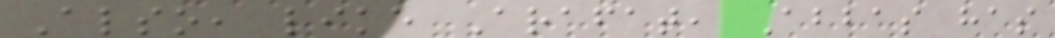Also, like Arafat, Abbas has
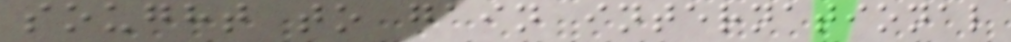sought to gain international
